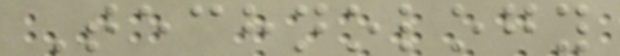Technology
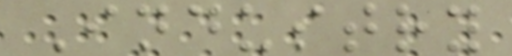Industry
